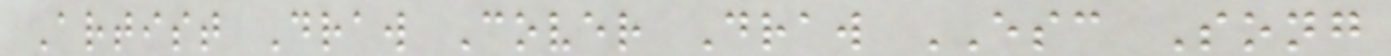Artist Draw Cover Draw ESC Song
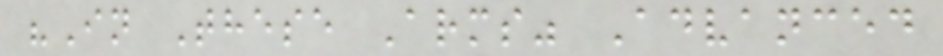"In These Arms" Advanced
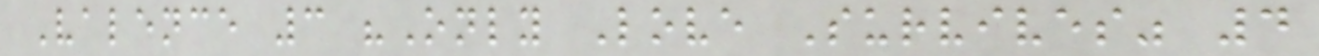Valence 3 "Only Love Survives" 4
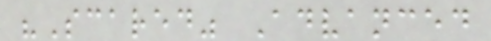"Scared" Advanced
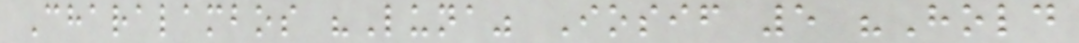Charalambos "Luna" Iosif 5 "Hold
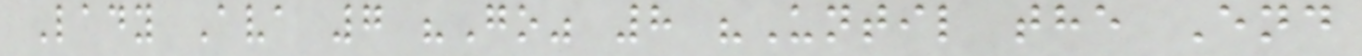Lady Ava 7 "Go" 8 "Until the End
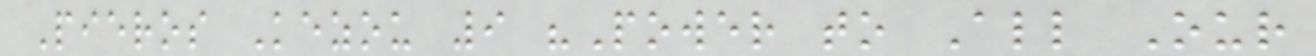Pieros Kezou 9 "Power to All Our
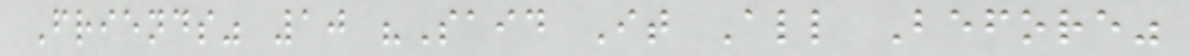Friends" 10 "Said It All Before"
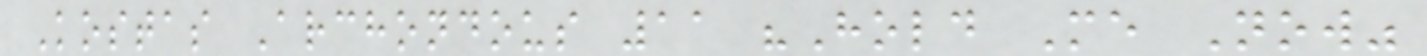Kostas Archondous 11 "Hold Me Now"
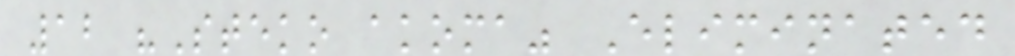12 "Steko akoma" Eliminated
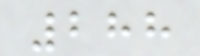288
